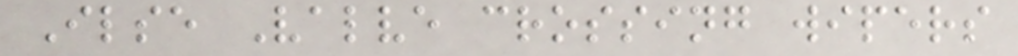Ilse Valve crossing wipers
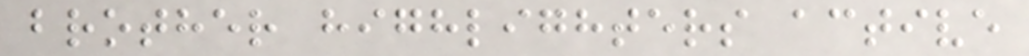brother highlighters active
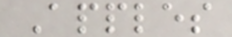Apples
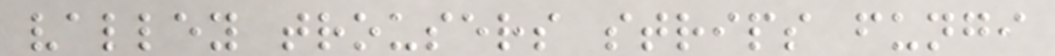valley trousers strips fungi
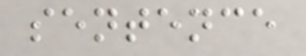sentence
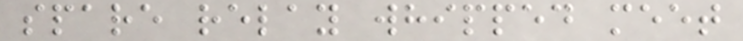spare relay whipped meet
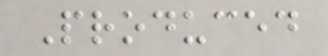Produced
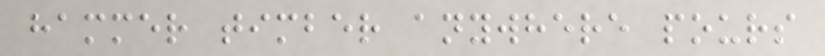hammer timber anywhere pours
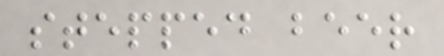stepped beer
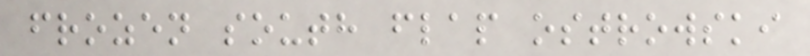frozen south flap ostrowski
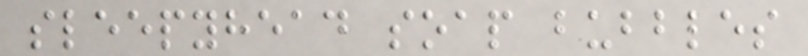sleepyhead soap bubbles
